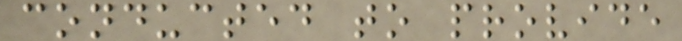conducted to provide
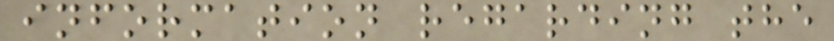information regarding the
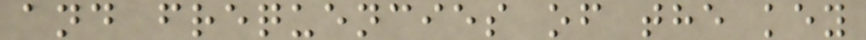and frequencies of the key
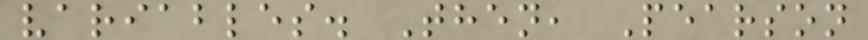variables. Then, Pearson
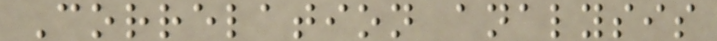Correlation analysis
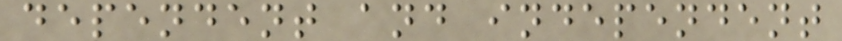dependent and independent
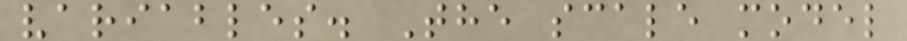variables. The scale model
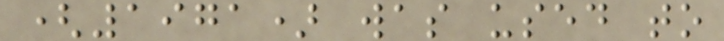(1971) was used to
